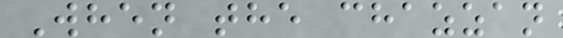When the chazzan
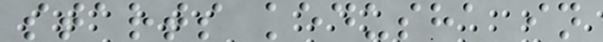starts kedusha in
